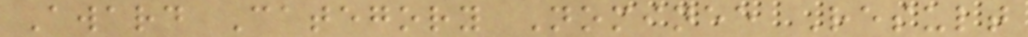Award Category Nominee Result
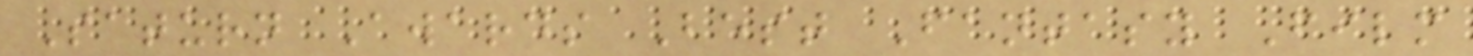Saturn Awards Best Fantasy Film
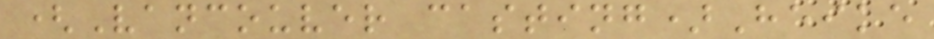(Vancouver casting)Heike
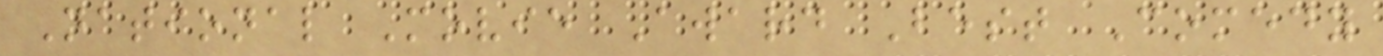National Movie Award Best Comedy
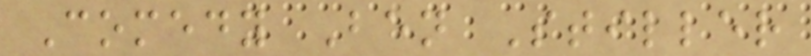Comedy Ben Stiller
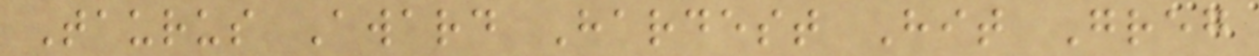Taurus Award Hardest Hit Greg
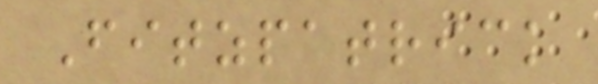Fitzpatrick
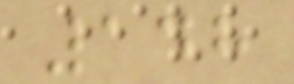148
